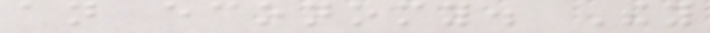an economy. They
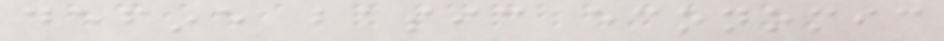define basic economic
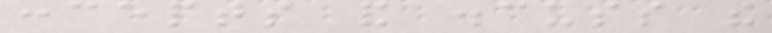concepts and discuss the
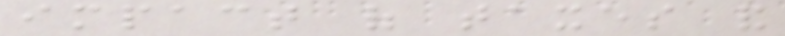impact of taxes and
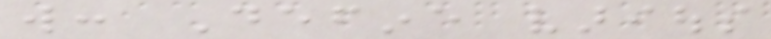will: Define various
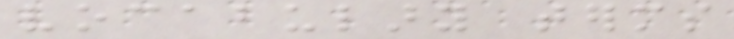vocabulary terms
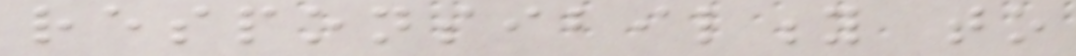responsibility to
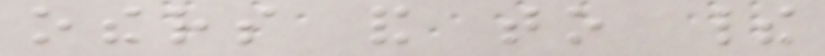others and to their
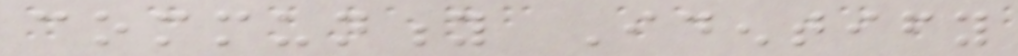community Identify
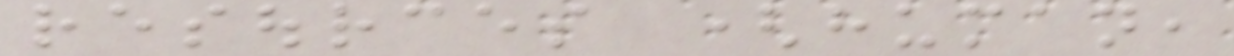resources (human,
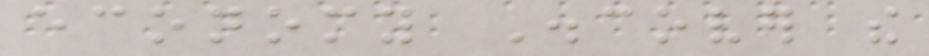economy Discover the
